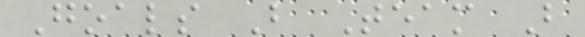Goals B Team B
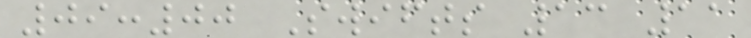09:00 Swifts 13 11
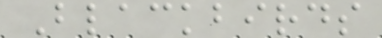Blackbirds
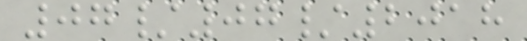07/07/2018
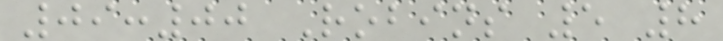09:00 Robins 5 8
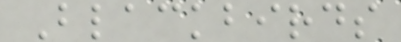Blackbirds
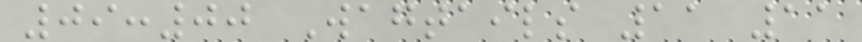09:00 Wagtails 11 11
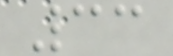33
